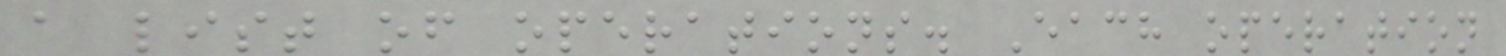a list of operations. Each operation
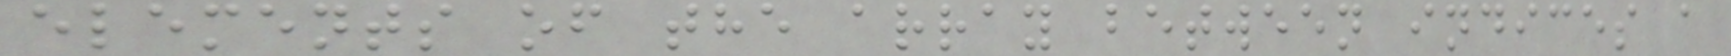elements of the array between indices a
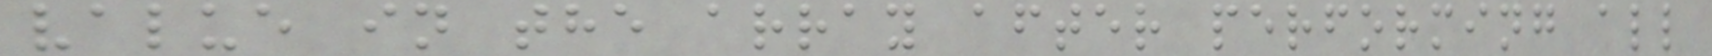value in the array after performing all
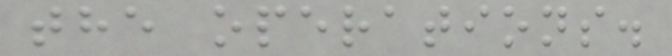the operations.
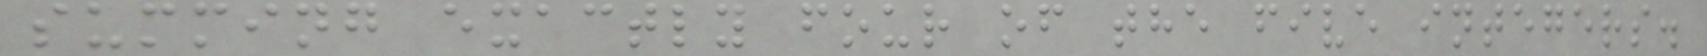summing exactly four of the five integers.
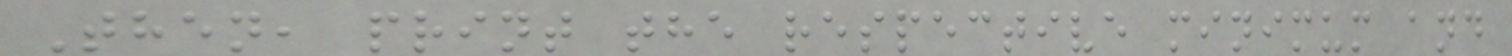Then, print the respective minimum and
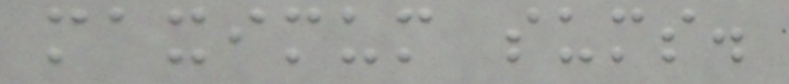maximum sums.
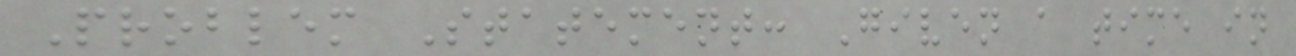Problem Statement: Given a time in
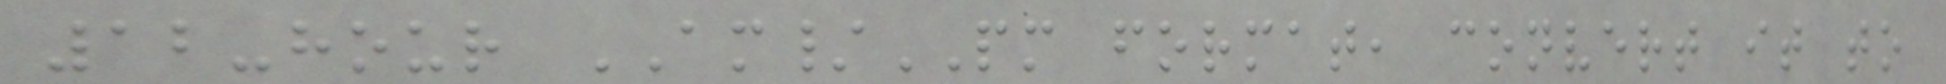12-hour AM/PM format, convert it to
